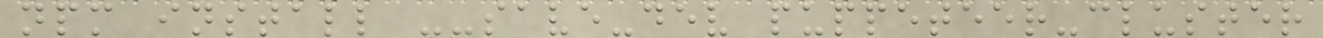npm install --save-dev puppeteer-cluster
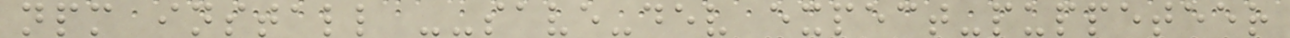npm install --save-dev expect-puppeteer
